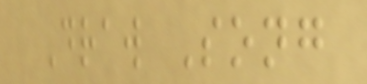Draw Song
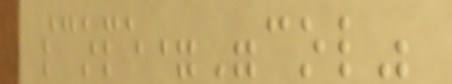scope="col"
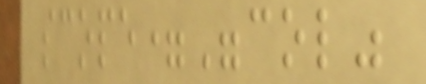scope="col"
